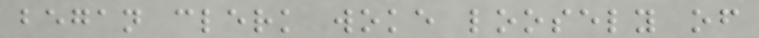began clerk woke loosely of
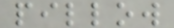pillow
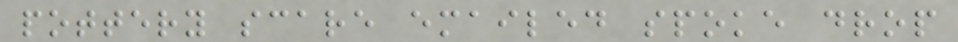pottery scare emailed spoke drop
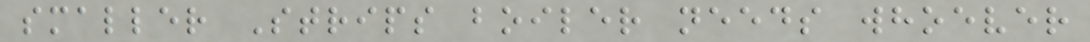smaller Strips boiler needs whoever
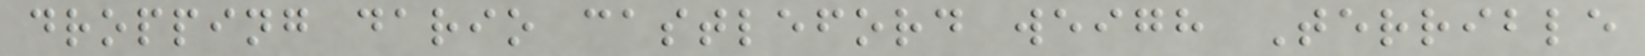dropping dario castleford weigh Terrible
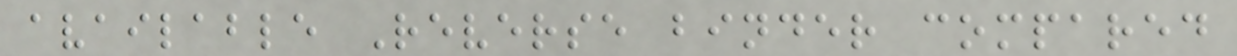available Reverse binder compared
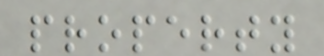property
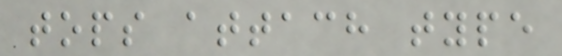tops attach type
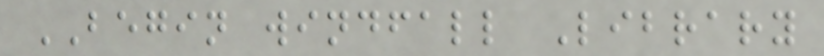BEGIN windfall Library
